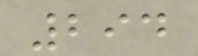294
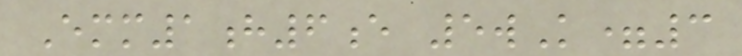Emm1h6e 5wK=3
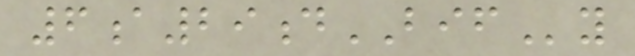6a29dBIFy
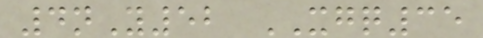4nY52 XGQ35
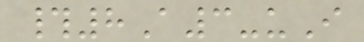#8A3-uI
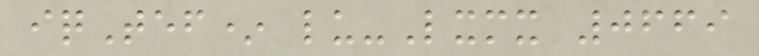iqTef* lu-Lxmx 0669
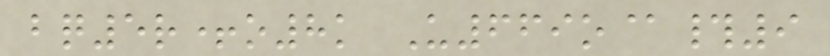bq5r+o8k U669o@#9
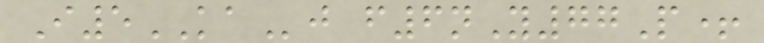I5KAj f6nY77P+
